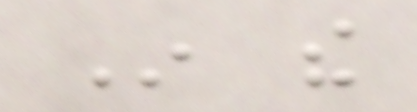In the
